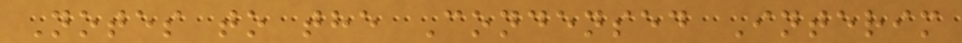Notes to the Condensed Interim
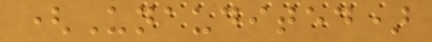(Unaudited)
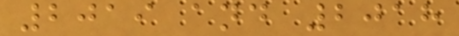2019 and 2018
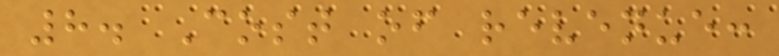8. Cost of revenue:
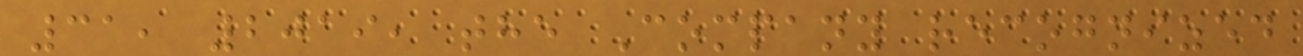31, 2019, the Company recognized
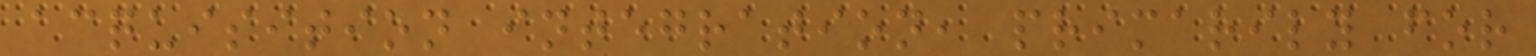acquisition integration, primarily for
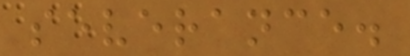severance.
